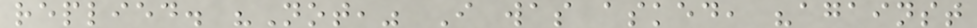replied. "Not," I was asked, "against
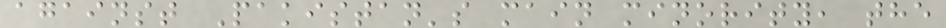against Pakistan's main minority, the
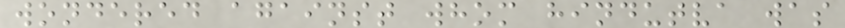wondered against whom hindutva was
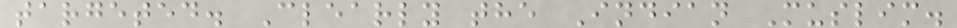targeted. Clearly the Indian Muslim.
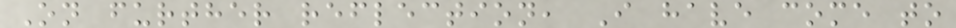On further reflection, I have come to
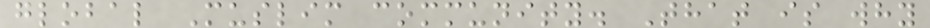global Muslim community. That is why
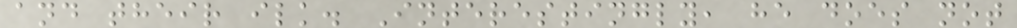and their ilk. Interestingly, he does not
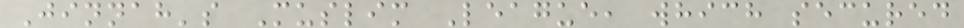Jinnah's Muslim League, which secured
